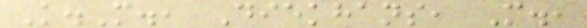K.M., Diekhans, M.,
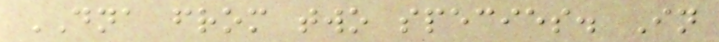DNA from two species. In
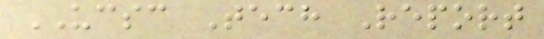UCSC Tech Report
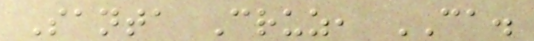Santa Cruz, CA.
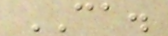CA.
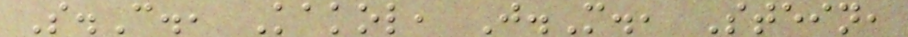S.C., Kakol, J.M., Stein,
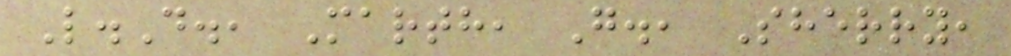L.D., Marth, G., Sherry,
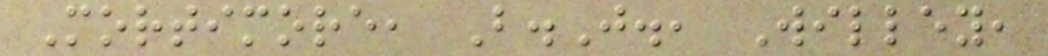Mortimore, B.J., Willey,
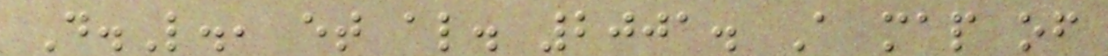D.L., et al. 2001. A map of
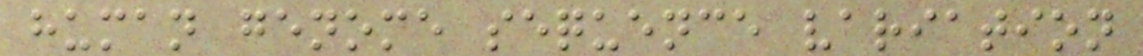human genome sequence variation
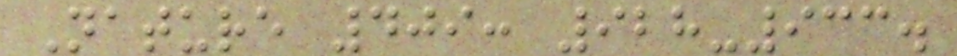Nature 409: 928-933.
